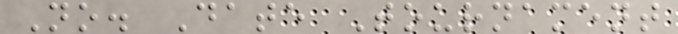No. Date Tournament
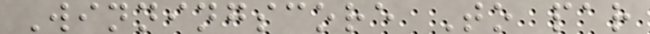Winningscore To par
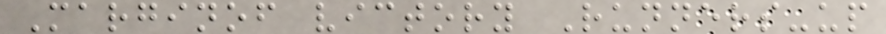Marginof victory Runners-up
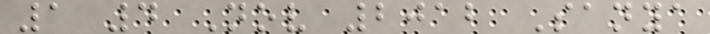1 4 Nov 2012 Sanya
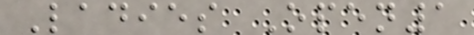Ladies Open1
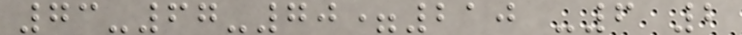73-67-70=210 -6 2
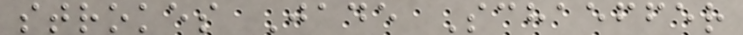strokes Jade Schaeffer
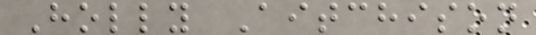Holly Aitchison
